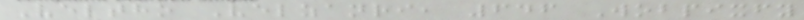Veltho Velzanri, 646 Wobpixfy
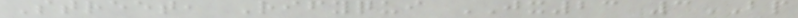Street, Rifyqui JX23 3BP
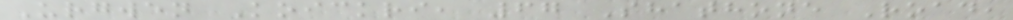Urgwen Koickri, 67 Shathone Road,
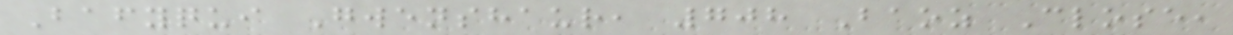Bafyqui Gwenshaur, 708 Baoz Close,
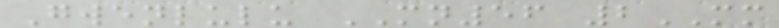Gwenlulu MN56 2MM
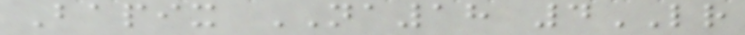Bapix NA18 4LR
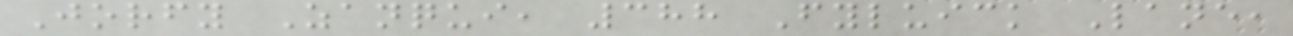Jorfy Zanqui, 388 Fyluick Lane,
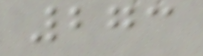273
